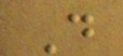D
